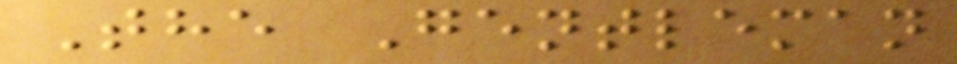The Gentleman
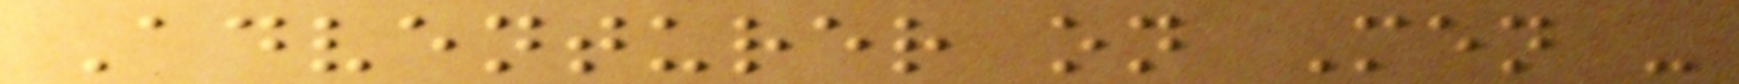Adventurer on Men -
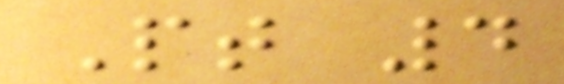Pt 4
